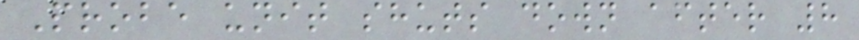Probe unit shuts down after 8
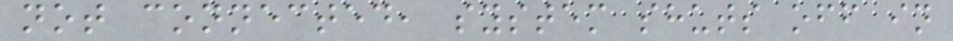not connected, system shuts off in
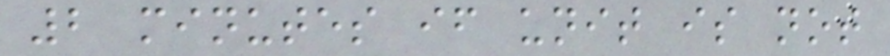2 minutes if unit is not
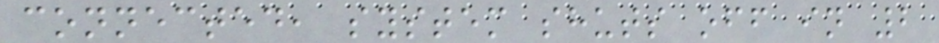connected, system shuts off in 2
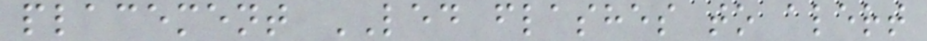placement LED flashes to alert
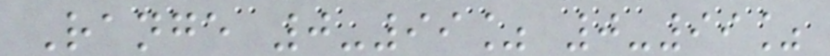Range 0-99% 0-99%
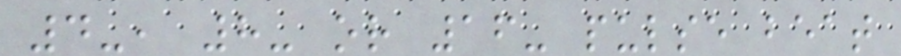4-, 8- or 16- pulse beat
